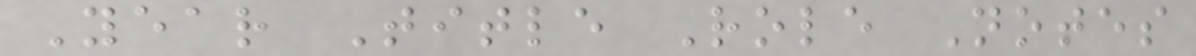Year Title Role Notes
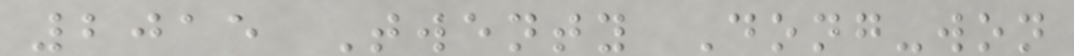2015 Twenty Dong-won
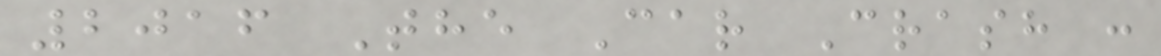2016 The Car Crash :
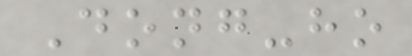Dong-ho
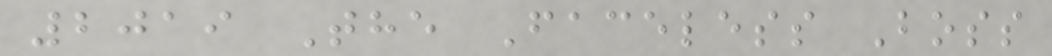2019 The Faceless Boss
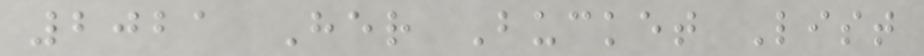2021 Her Bucket List
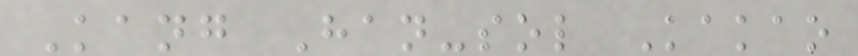Kang Han-sol Kakao
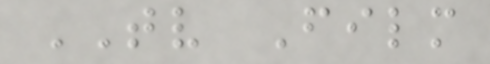TV Film
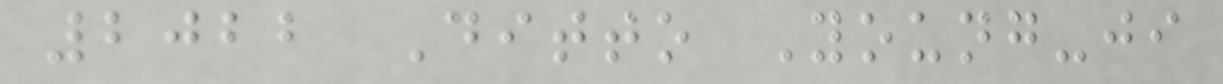2022 Ditto Young-ji
